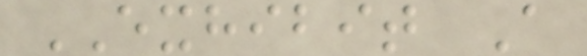EXHIBIT A
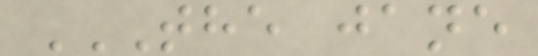THE JANE
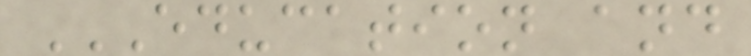EDUCATION AND
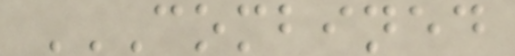COMBINED
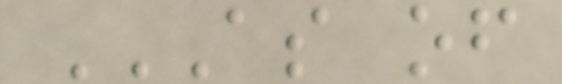AS OF
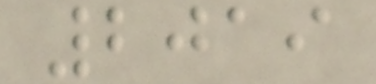2019
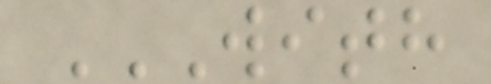WITH
